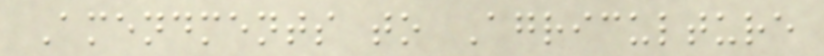Amendments to Agriculture
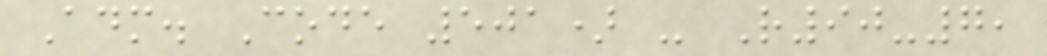Adm. Code 501) - R90-7,
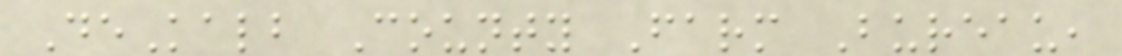DeKalb County Farm Bureau,
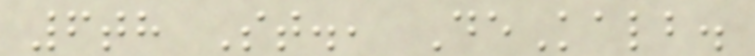6th St., DeKalb.
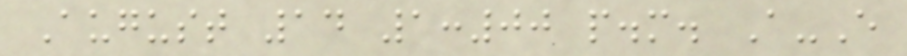August 14 1:00 p.m. A-E
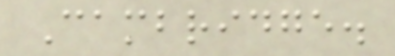Cambridge.
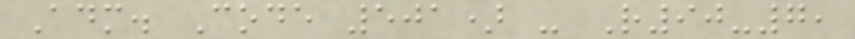Adm. Code 501) - R90-7,
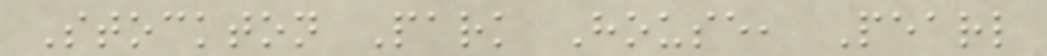Stockton Park House, Pearl
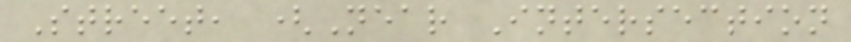Street, (Near Intersection
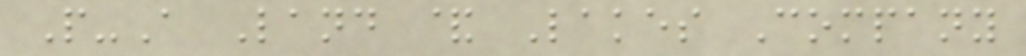P-A Land & Lakes Company
